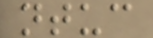ntuc
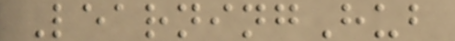LearningHub
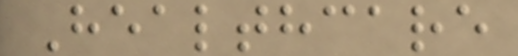Healthcare
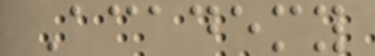Academy
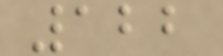122
